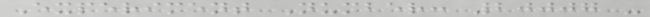Experiment Number: 20007 -
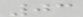03
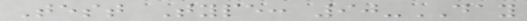Test Type: 90-DAY
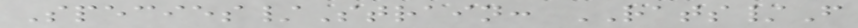Species/Strain: RATS/F
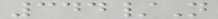344/N
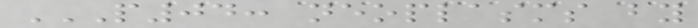P04: NEOPLASMS BY
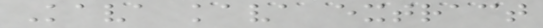Kava kava extract
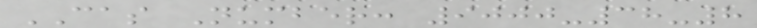CAS Number: 9000-38-8
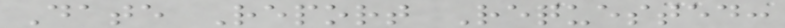Date Report Requested:
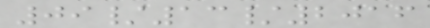09/13/2016
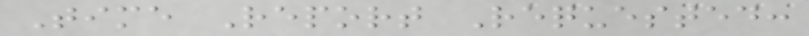Time Report Requested:
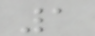1
